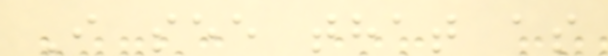I see that as
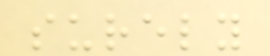surely
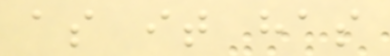as it has
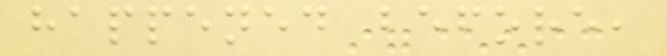happened before,
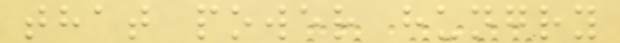that power hungry
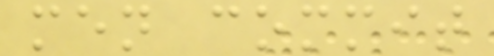men commit
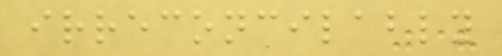irreconcilably
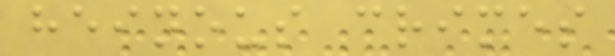heinous crimes
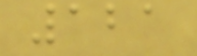121
